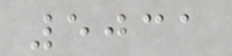5031
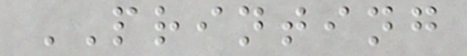PRINTING
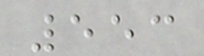553
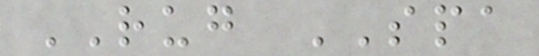RUG SPA
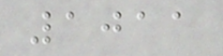1011
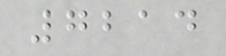7214
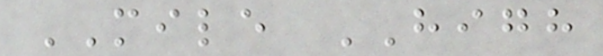MILE HIGH
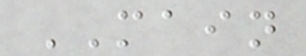MAIN
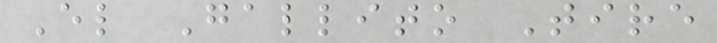El Gallito Tire
